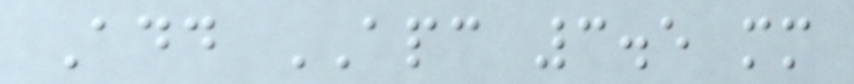Add APC 3.5 mm
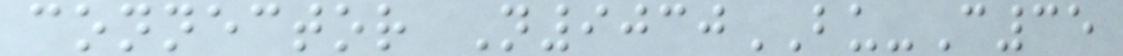connector N9030BU-C35
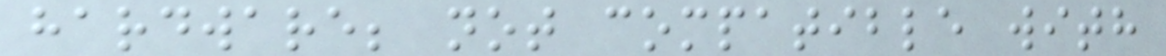hardware; not compatible with
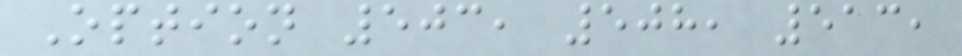Option 503, 508, 513,
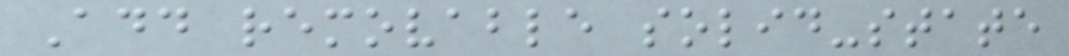Add removable solid-state
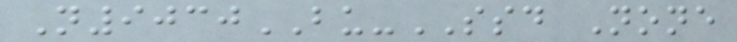N9030BU-SSD None
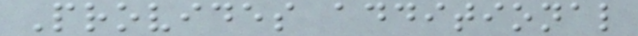Provides additional
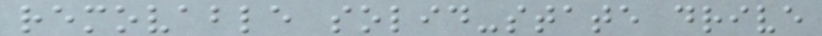removable solid-state drive
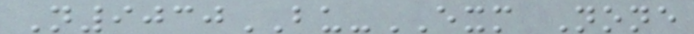N9030BU-EXM None
